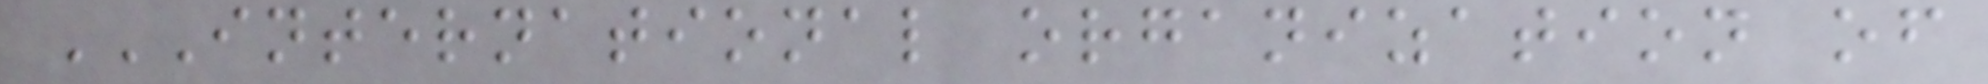INTERNATIONAL ORGANIZATION OF
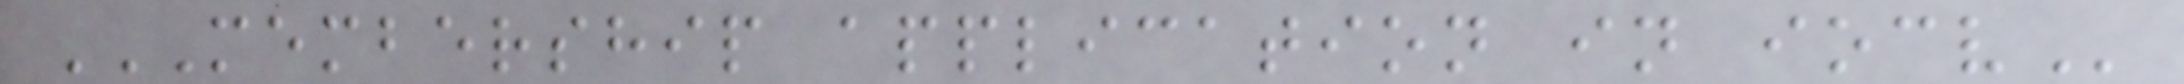MEMBERSHIP APPLICATION IN IOCV
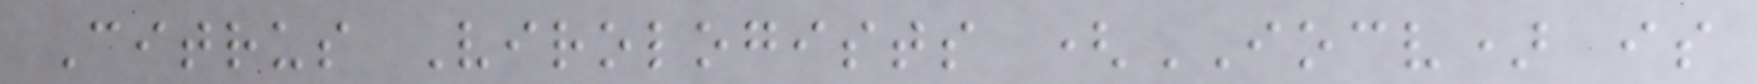Citrus Virologists (IOCV) is
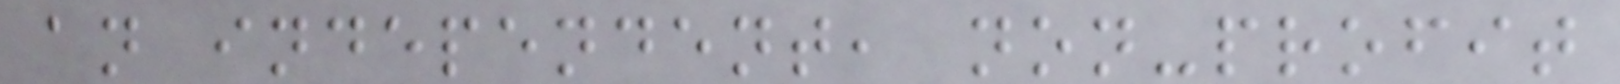an independent, non-profit
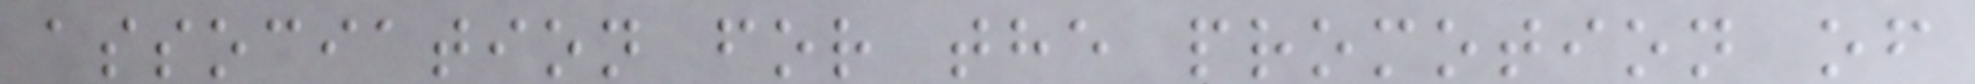association for the promotion of
